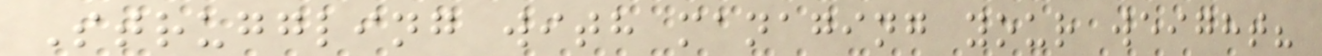Struggling with managing your weight?
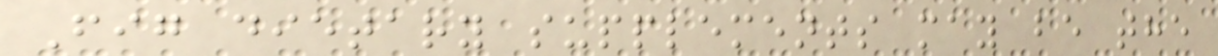Fig dietary supplements may be the
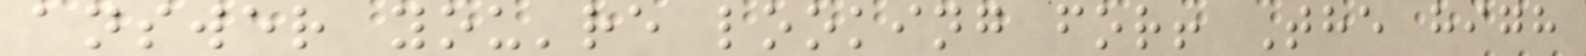answer you're looking for! The high
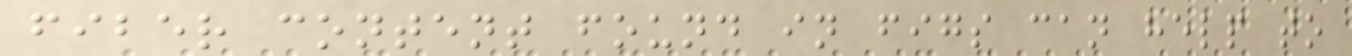fiber content found in figs can help to
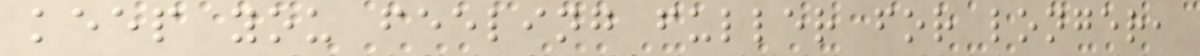keep you feeling fuller for longer,
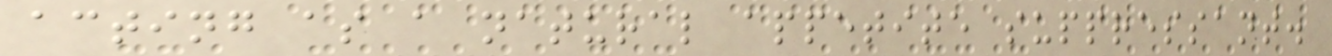acting as a natural appetite suppressant.
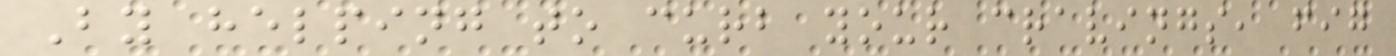By helping to curb your cravings, fig
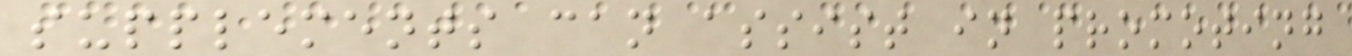supplements can assist in promoting
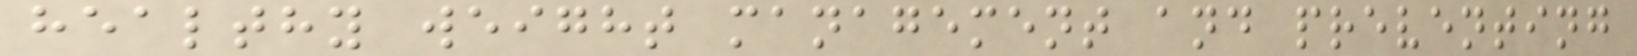healthy weight management and preventing
